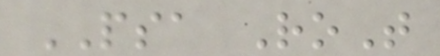PSA RoT
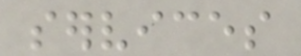services
